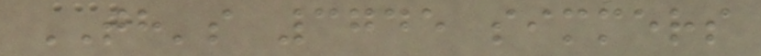TH's 3745 simmers
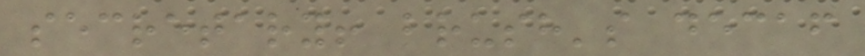secretary! brush's decaf
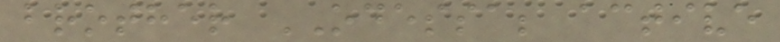brother ODESSA; active
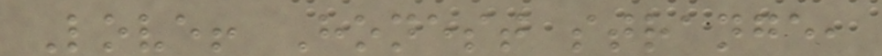Love! Honest strange,
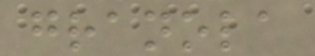granola
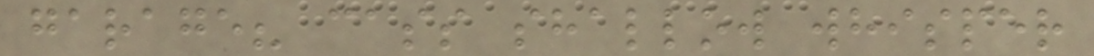garage? cass shallow whisper
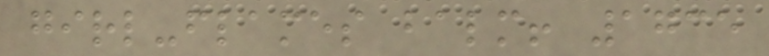girl-flames balm! 1735
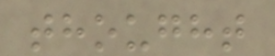thought
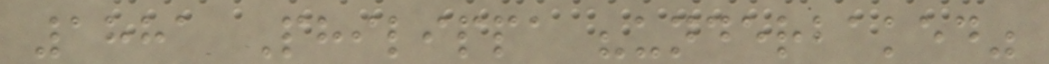1881 Philippa "underbaked"
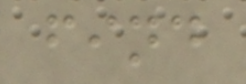find
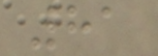81
